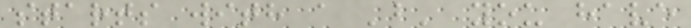starts with a 'b' you have
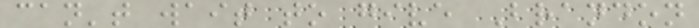can't wait to give Brandon
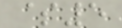$5
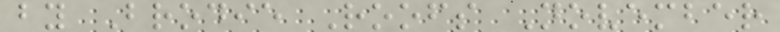by Brodie Roofs November
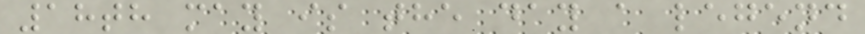18th may is the day a legend
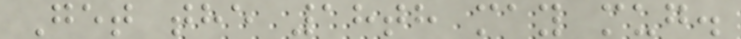Get the 18th may mug.
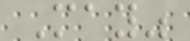May"
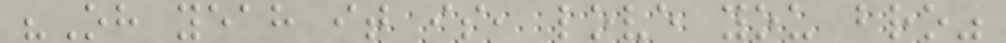"Oh yeah it is, love you bro"
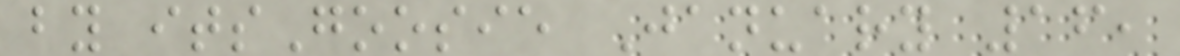by itsGoosie January 16,
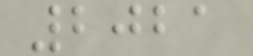2021
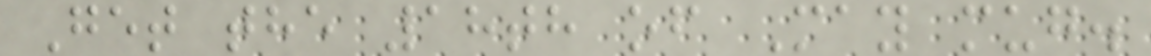Get the 18th of May mug.
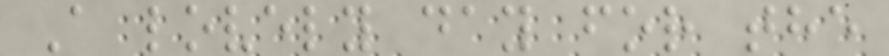A lovely day for the
